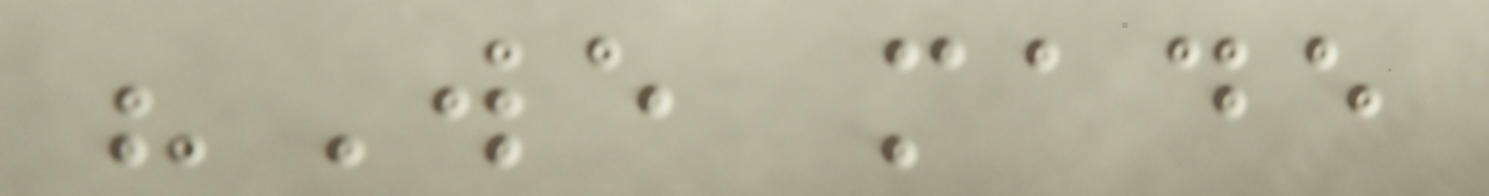"We made
